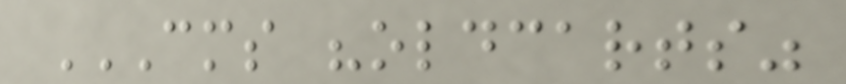CMS "OLDCARTS"
